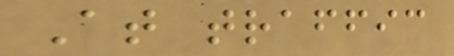At traffic
